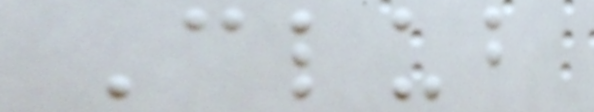Club
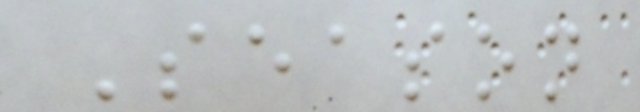Season
